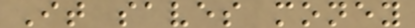It saves money
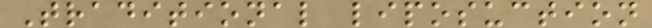Traditional liposuction
